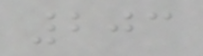203
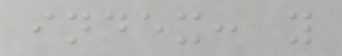index: y
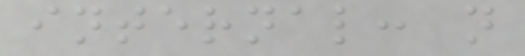internal: n
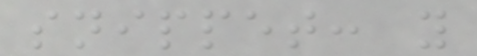snippet: y
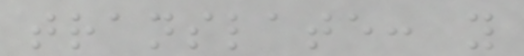translate: y
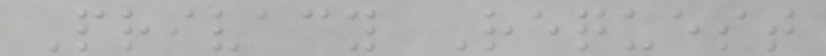Privacy Request
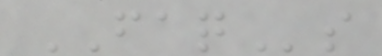FAQs
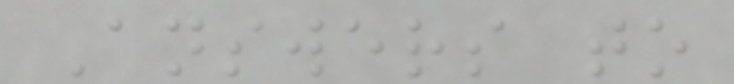Answers to
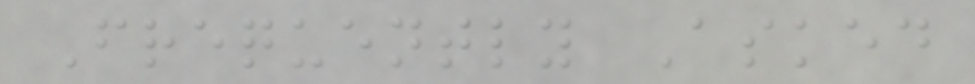Frequently Asked
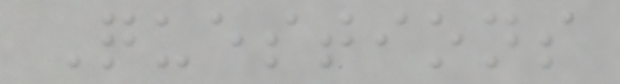Questions
